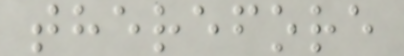therefore
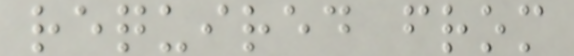required from
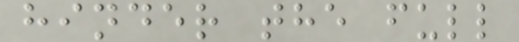hinder the full
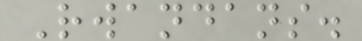Rwandans.
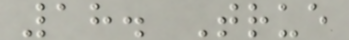18. True
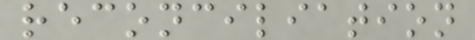reconciliation
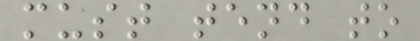must tend to
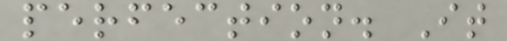perfection. It
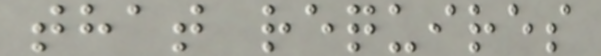that requires
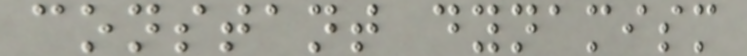constant dynamism
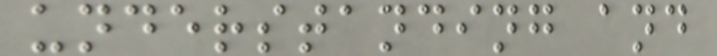understanding and
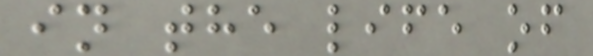in the life of
